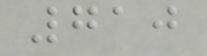710
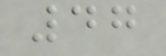47
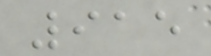915
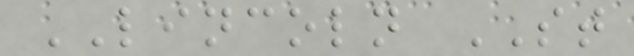LINCOLN ST
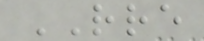RRE
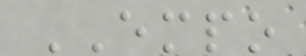EMPO
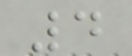4
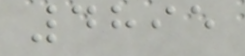4895
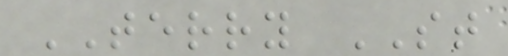TERRY ST
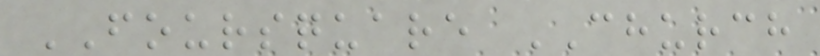FOURSQUARE CHURCH
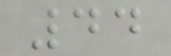44
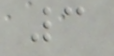3
